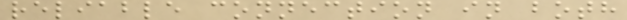reliable connection in both
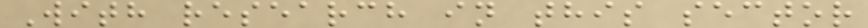With research in this sector
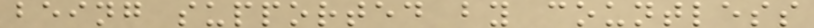being supported by countless
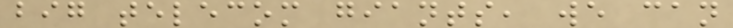big telecom giants, we can
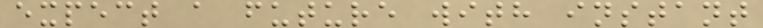expect a future with instant
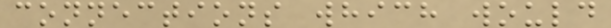connections which would
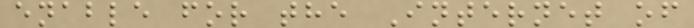enable for the Internet of
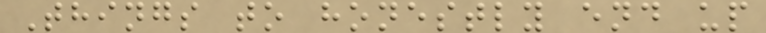Things to honestly end up
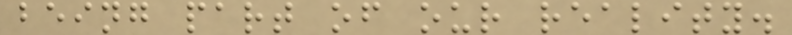being part of our reality.
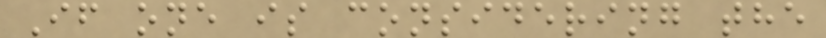If one is considering the
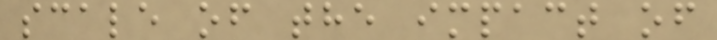scale of the impact of
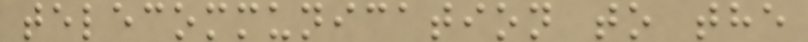telecommunication to the
